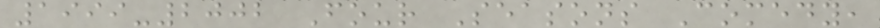1999-2002 Four Seasons Comedy,
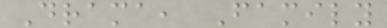Drama, Family
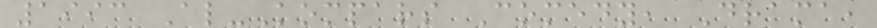1993 Al-Kompars Comedy, Drama,
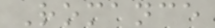Romance
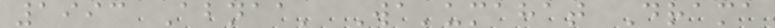1993 Abnaa' Wa'umahat Drama
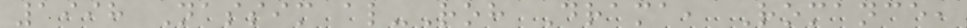1998 Nassim al-Roh Drama, Romance,
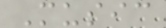Music
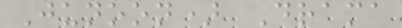Junoon) Drama
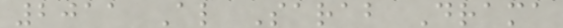2011 Al Sarab Drama
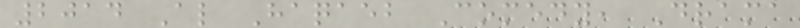2014 Al Haqaeb Comedy, Drama
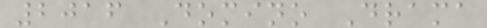2016 Domino Drama
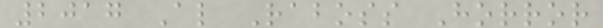2017 Al Raboss Horror
